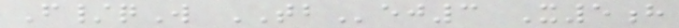F/qW TBej3 X5h
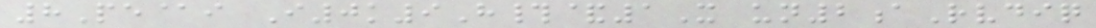8Pe@i I0k9H#&1X un2aRvdiq
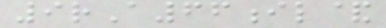9rA66il&
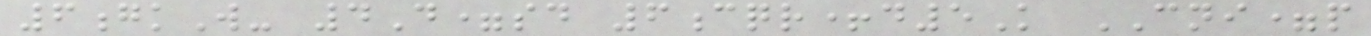6gkW- 4D=sd 6cqr+d5K CNI=p
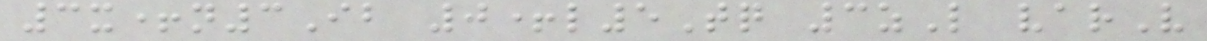3x+n3Ib 0+l5Tq 3zL varV
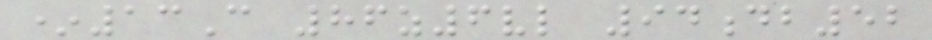*13C 86z6vl 94db52
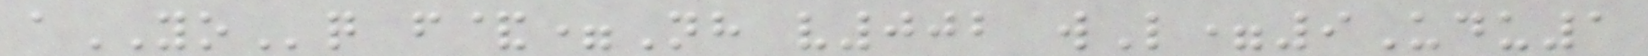aYOq f&=Nh v002 wL=9Udu1
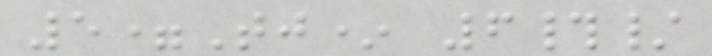5=Tj* 6#/
